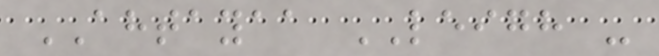AHTAYAA LEIGH -
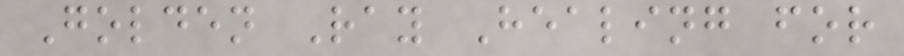Golden Ray Healing for
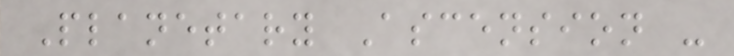Planetary Ascension -
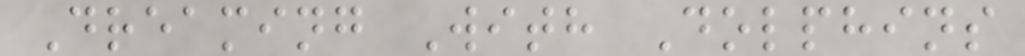Dreaming With Dolphins
